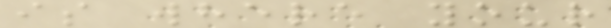is where your
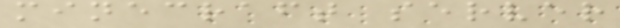minecraft server
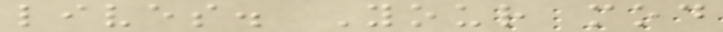lives. Your mod
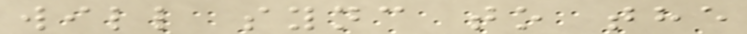will sync to the
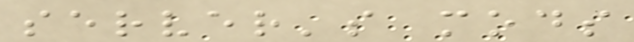server's mods
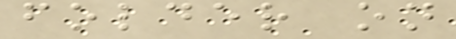folder on
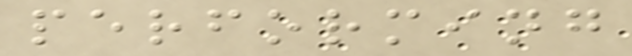performing
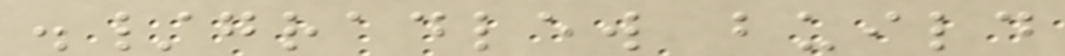./gradlew build
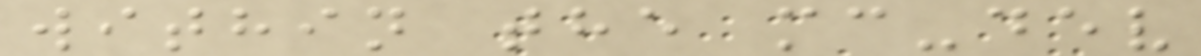within the mc-dev
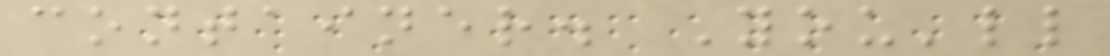container. You'll
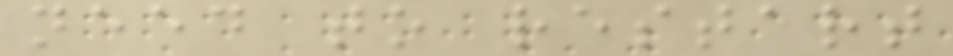need to restart
